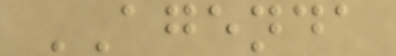AGENDA
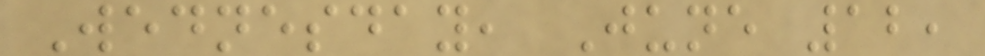Wednesday, June 12,
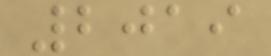2019
